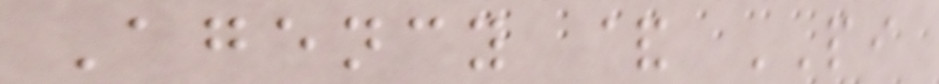Agency & PI
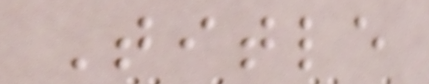Title
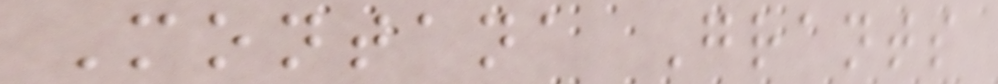Montana Grants
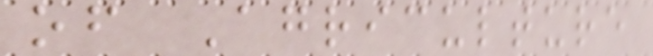of Agriculture
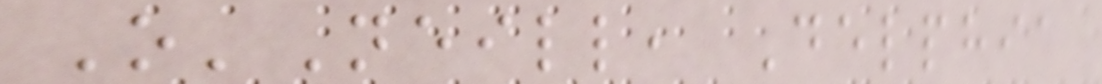O'Neill, Delphia
